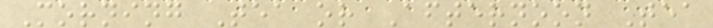Morning Tea or Afternoon Tea
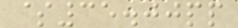$35.00pp
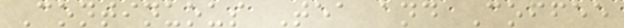Continuous Tea and Coffee
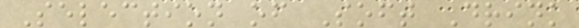Selection of Soft Drink
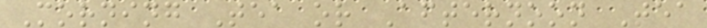Morning Tea or Afternoon Tea
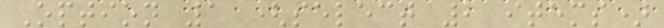Option 1 (select 2 items)
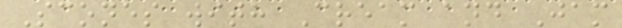Scones with Cream and Jam
